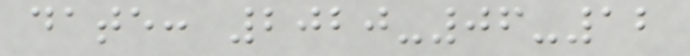date: 2020-06-12
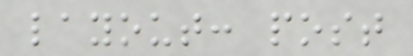layout: post
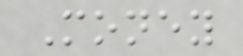Money
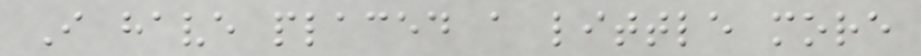I have placed a little more
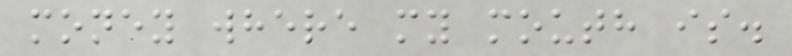money where my mouth is.
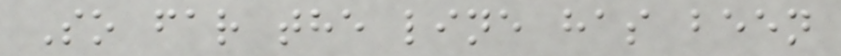So far the line has been
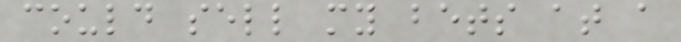could sell my bets at a
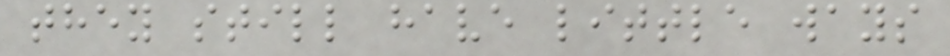they still have little ways
